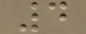4
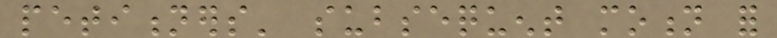petitioners' subsequent motion for
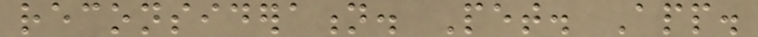reconsideration. Pet. App.
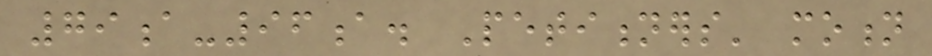79a-96a. Petitioners' motion
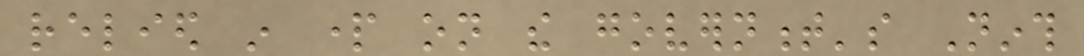relied in part on the government's Ninth
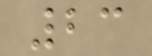23
